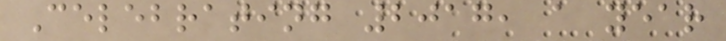Celebrating 2017, a year
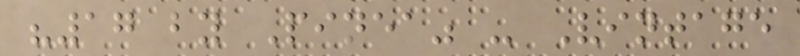"17 by Pinea" - Vintage
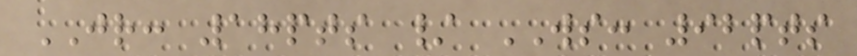JR: 18pts / WS: 92pts
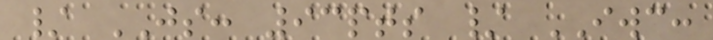/ JS: 93pts / IWC:
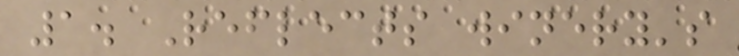1. Reflects winery's
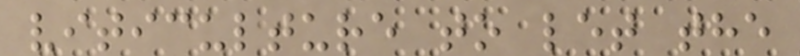viticulture to let the
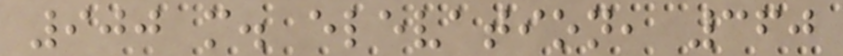900 m. elevation, 360
